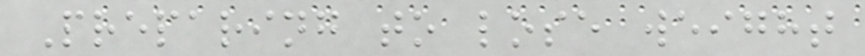Preparing to lose weight
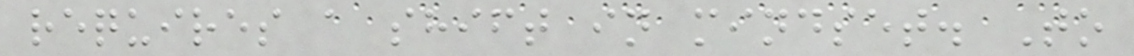requires a shift in mindset. To
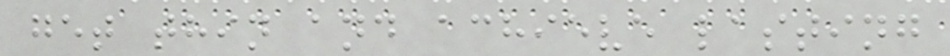get thin and achieve lasting
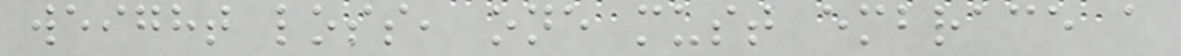weight loss, one must embrace a
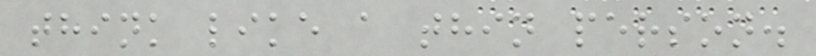think like a thin person.
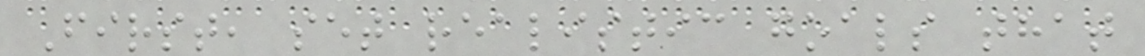First, set realistic goals that
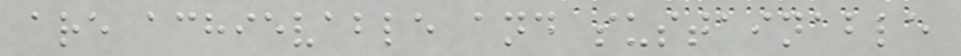are achievable and sustainable
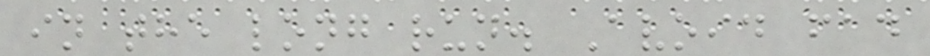in the long run. Avoid fad
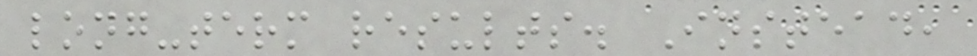long-term results. Instead,
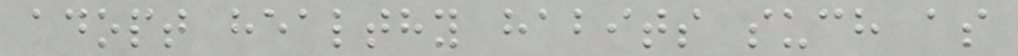adopt healthy habits such as
